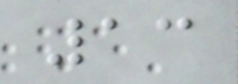13
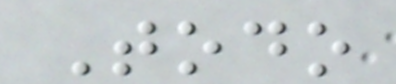Todo
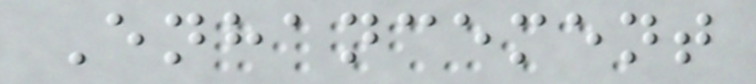Enhancement
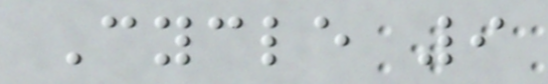Cycle 9
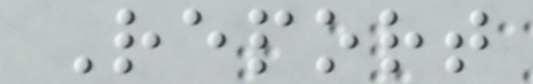Report
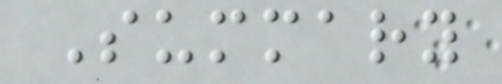Summary
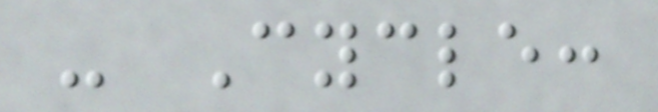- Cycle:
